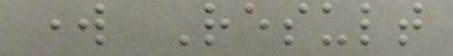work Result
